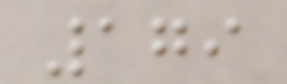179
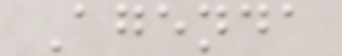Agenda
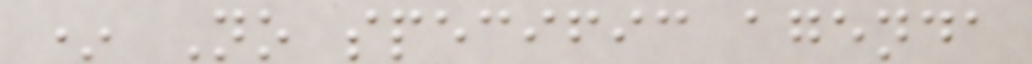* No specific agenda
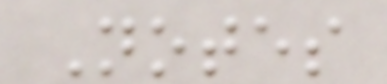Notes
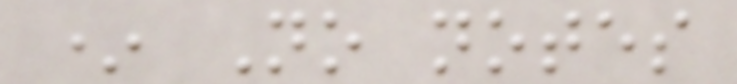* No notes
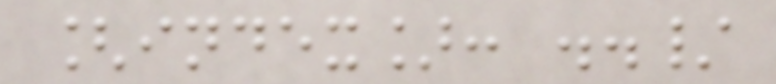[index]: ../
